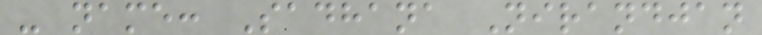- name: Sadhana Nirandjan
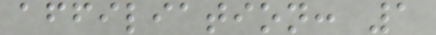affiliation: 1
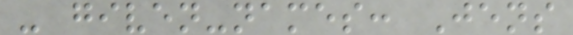- given-names: Jens
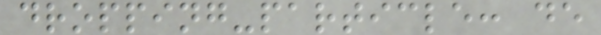dropping-particle: de
